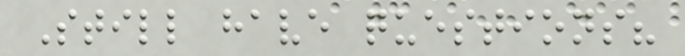Still have questions?
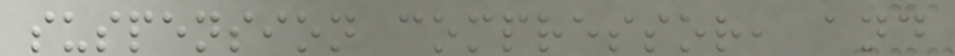suspension compressor, and
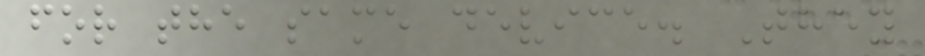for the same device. They
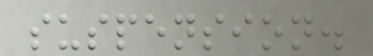suspension.
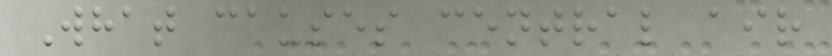What causes central air
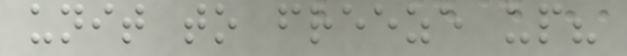unit to freeze up?
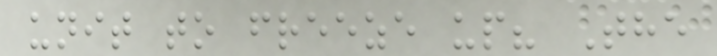unit to freeze up? The
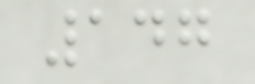147
